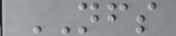NFS
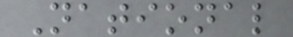National
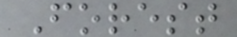Forest
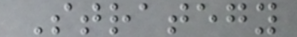Strategy
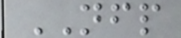NFP
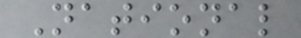National
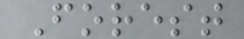Forest
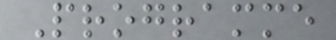Programme
